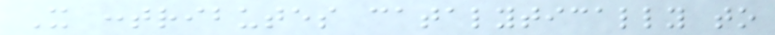It contributes catalytically to
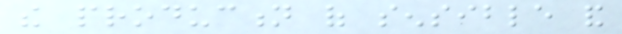the production of sensible and
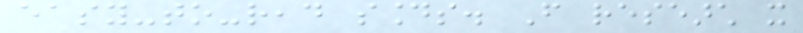easy-to-read sounds. From research it
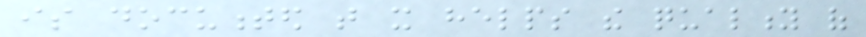is documented that it helps the quality of
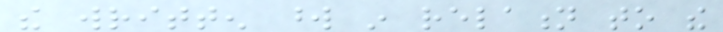the written word in relation to the
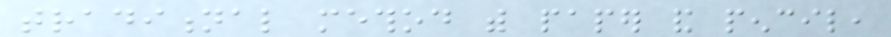traditional method with paper and pencil,
